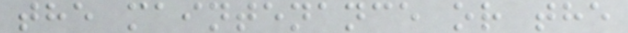the maintenance or the
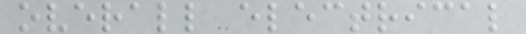overall electrical
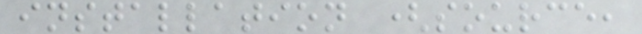installation (source,
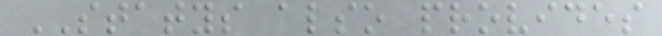STATYS also provides
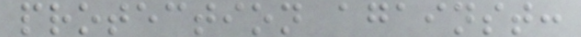protection against:
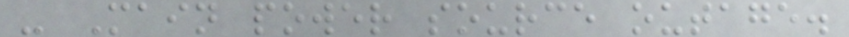- Main power source outage.
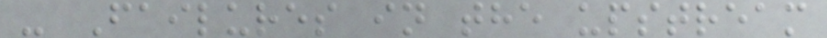- Failures in the upstream
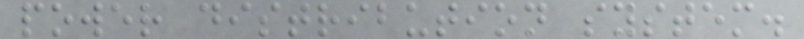power distribution system.
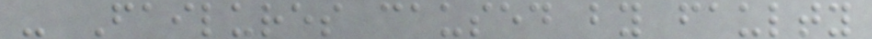- Failures caused by faulty
